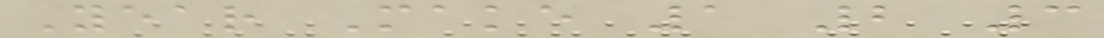Year Make 1 2 3
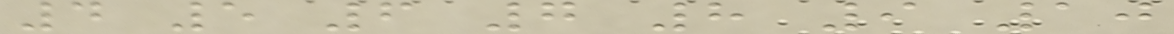4 5 6 7 8 9 10
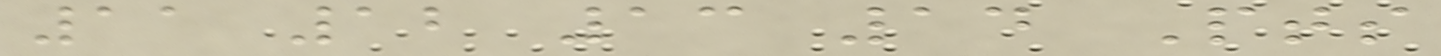11 12 13 14 Pts
